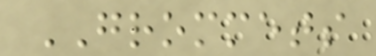GROMMETS
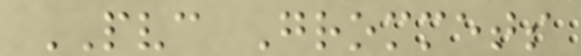PVC Grommets
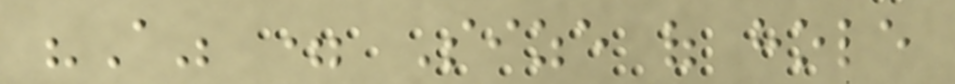"A" = Size of hole
